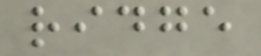ridge
